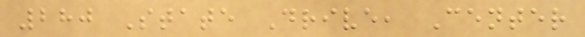280 State Drive, Center
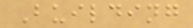Building
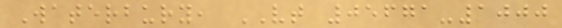Waterbury, VT 05671-1000
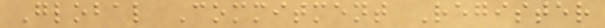Global Commitment Register
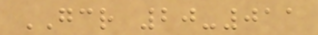GCR 20-011
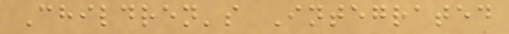Children's Integrated
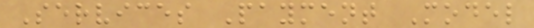Services Payment Model
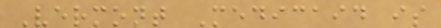Vermont Medicaid is
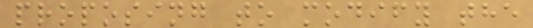proposing to modify the
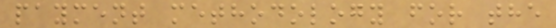payment methodology for the
